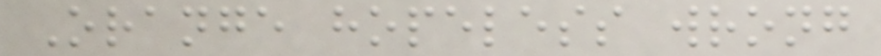Orange hopeless wrong
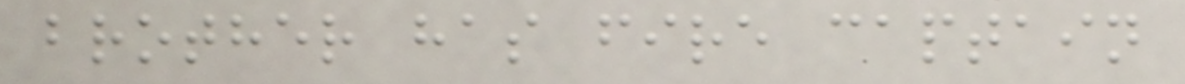brother has fire captain
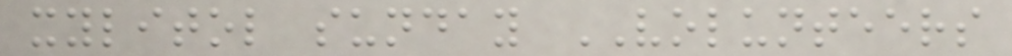xylitol sunday VOLUNTEERS
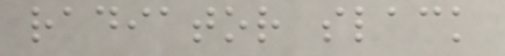radiator slack
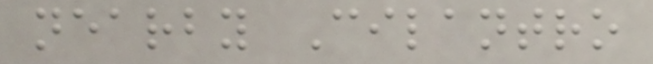nearby Cilantro
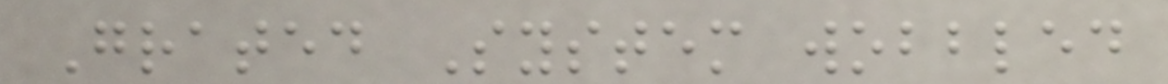Grated System wobbled
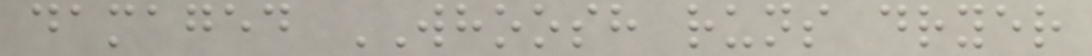damaged WHOOSH runs dryer
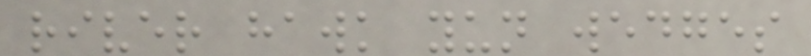river hawk yun wedges
